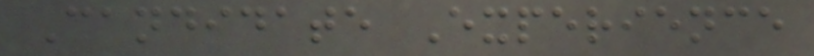Candidate Experience
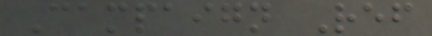Campaign Ref
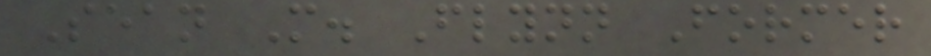Sean M. Flynn Former
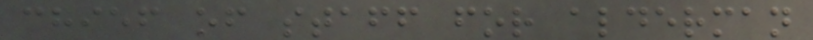chief of staff for alderman
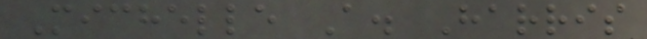Michelle A. Harris
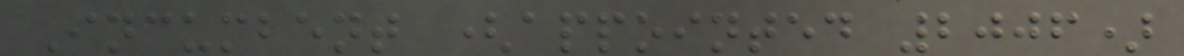Incumbent (appointed 2006)
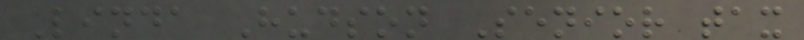Linda Hudson Senior tax
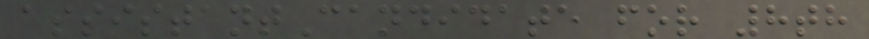assistantCandidate for 8th
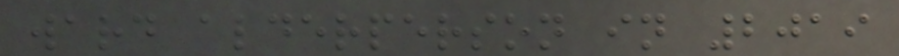ward alderperson in 2019
